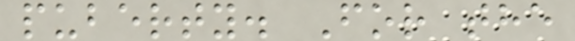puberty. For the
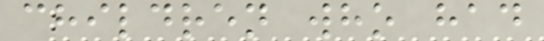children who had
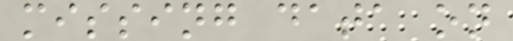missing data on
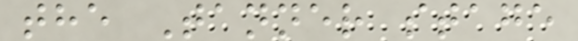the Tanner stage
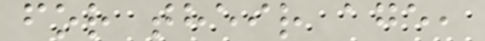for their age,
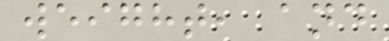weight, and
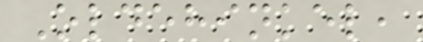Oldehinkel,
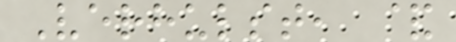Verhulst, &
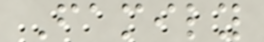Family
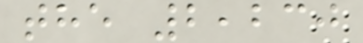the 2,230
